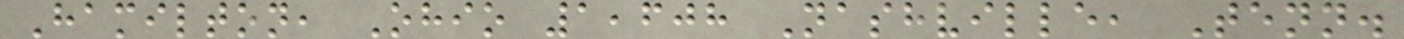Hamilton, Ohio 1,608 Nashville, Tenn.
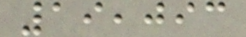19,093
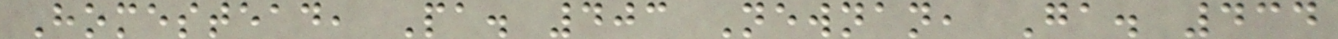Homestead, Pa. 403 Newnan, Ga. 434
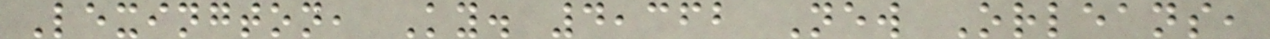Lexington, Ky. 4,362 New Orleans,
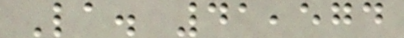La. 41,574
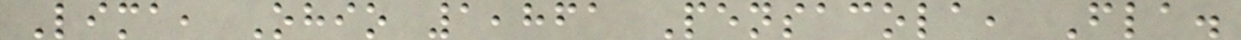Lima, Ohio 1,861 Pensacola, Fla.
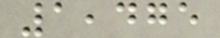1,475
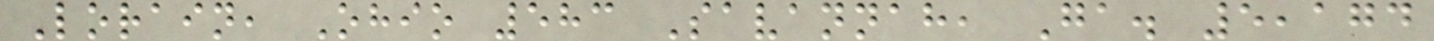Lorain, Ohio 583 Savannah, Ga. 5,174
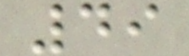49
